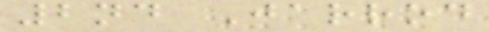2nd Jarrod
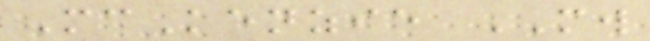McKenzie MW
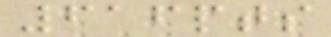616pts
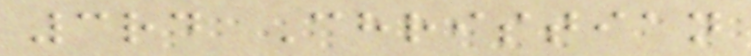3rd Christian
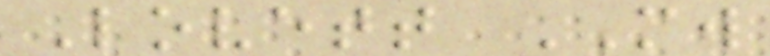Lovett MW
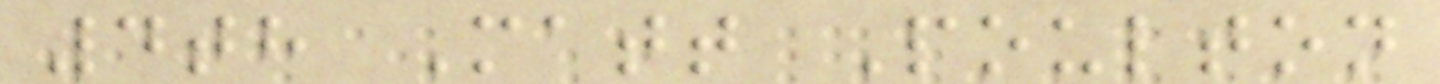4th Matt Poulton
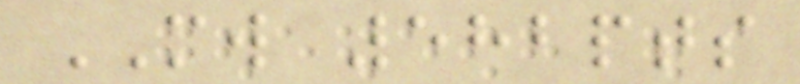MW 582pts
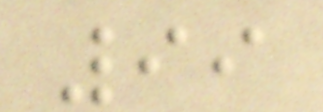99
